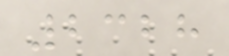2328
